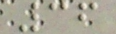36
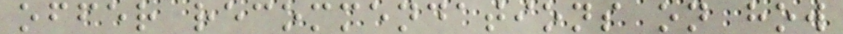offer recommendations on how
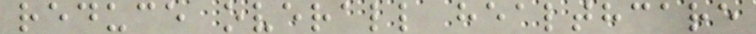reduce overall healthcare
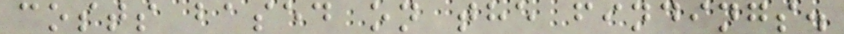costs based on the findings.
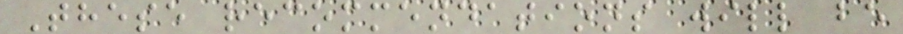These recommendations will be
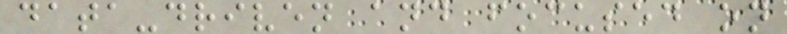data-driven and focused on
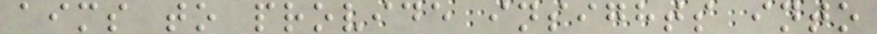aims to provide insights into
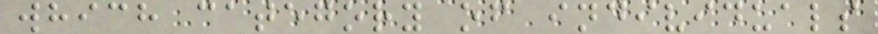which category of individuals
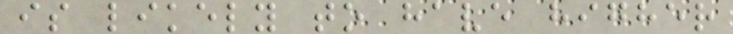is likely to have higher
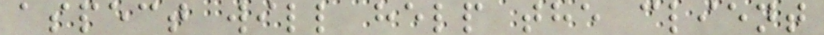aspect will help the client
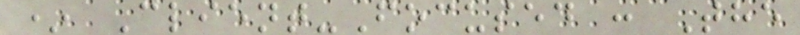* Client-Focused : The
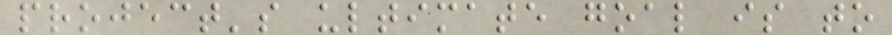project's ultimate goal is to
